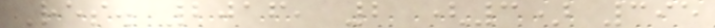Res. 2016, 2 (3) 395
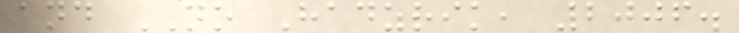and NO Hadzrik, 2006.
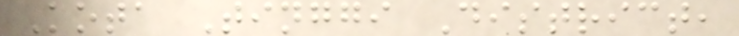Kota Tinggi District,
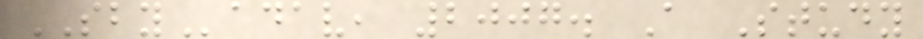SBYadav, 2007. A Study
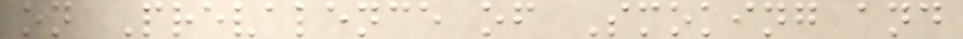on Prevalence of Smoking and
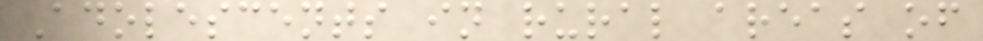Adolescents in rural areas of
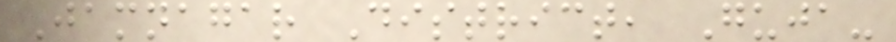Jamnagar District, Guja-
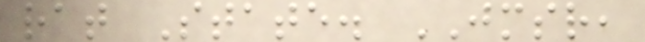rat State. JMSR,
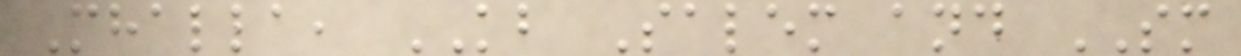Mhalla, KB Salem and SM
